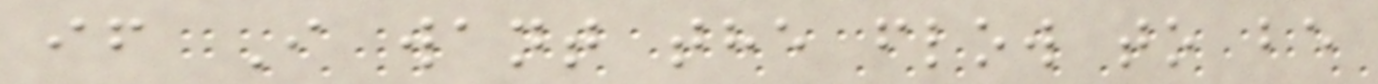if I want the flow to be
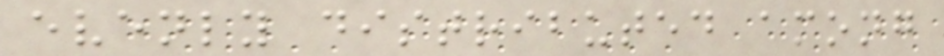evenly distributed among
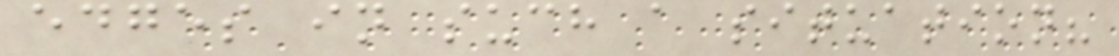edges in such a situation?
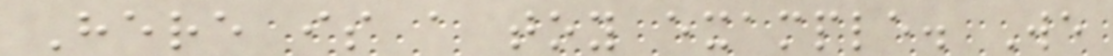Here is a toy example. We
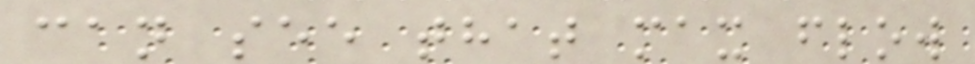can see that max flow
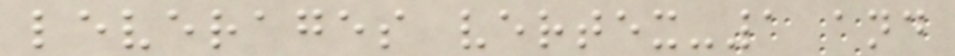leverages vertex-1 and
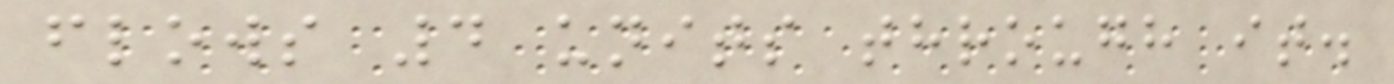flows 4 units through it.
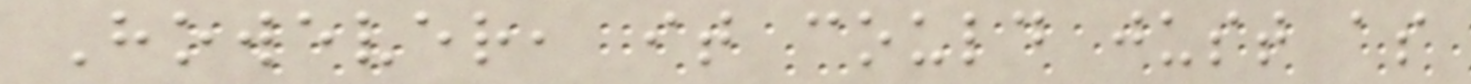However, it could just as
